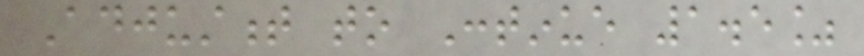Adjustment to Continue 1.5%
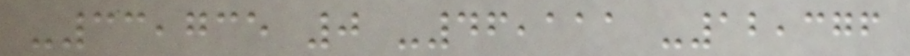-33,735 0 -46,111 -12,376
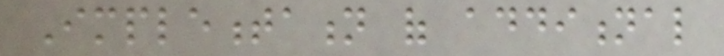Implementation of additional
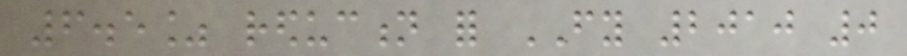6.5% reduction for FY 2010 0
